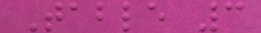Table 3
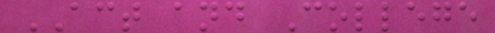ACT and College
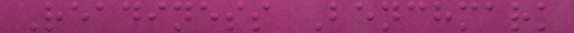Readiness Benchmark
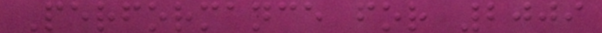Performance for 2009
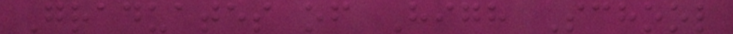Graduates of High School
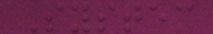System
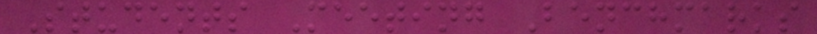Students Meeting Benchmarks
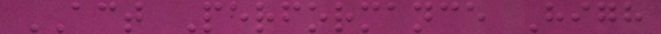ACT Performance High
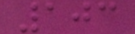103
